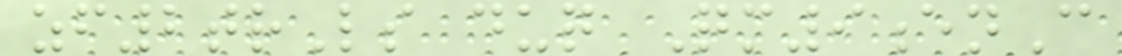zf2trLs duq Qm9enC
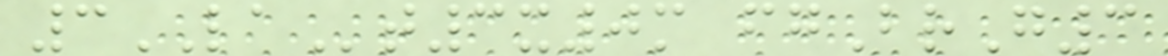3LAt3x0m fgBrG3
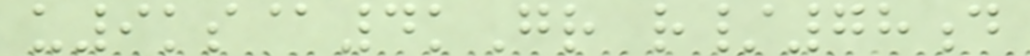u9ks@4kGr r/78d
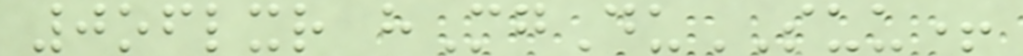0oflxr hMgDuSUU+
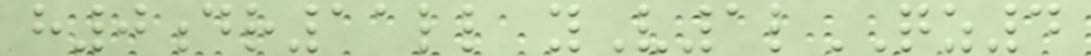h0dr11ll yV1lQZ4
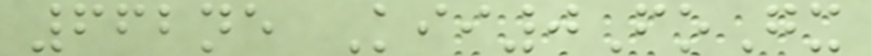662ne Kii0FoGx
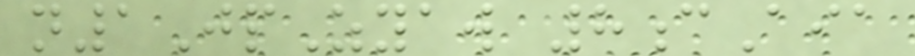n1JpZyaw 8cAia
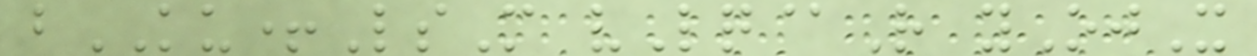bKU+LsM vLq@R yOjX
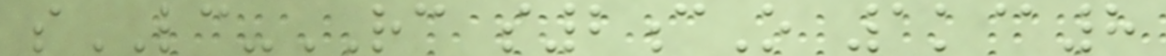sLC-RC s2cO 1k@8
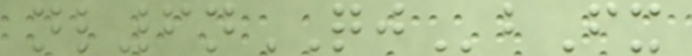nl6nQJbFx
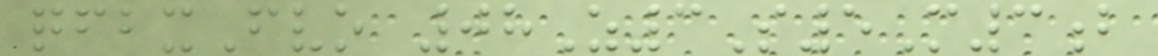qfbxFvo 08Z3S5M3b
